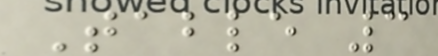Table 3
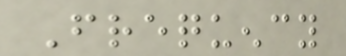Frequency
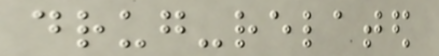drug-related
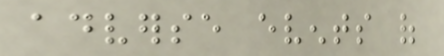adverse events of
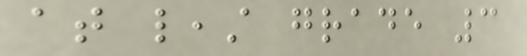at least grade 3
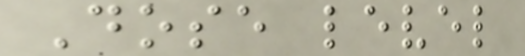Dose level
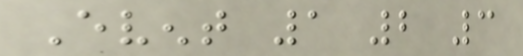Event 1 2 3
